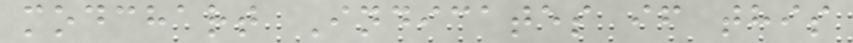modchart Indicates if this
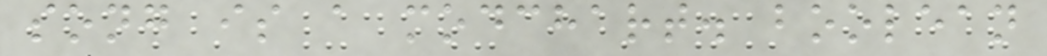song is a modchart. boolean
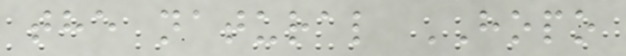the natural HOPO
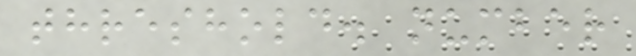threshold. number
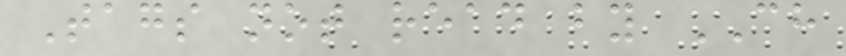Tags not read by CH
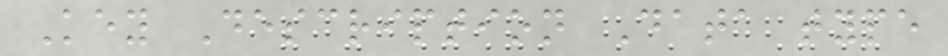Key Description Data type
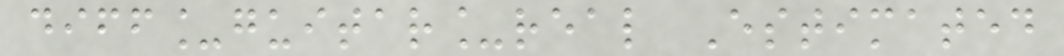diff_guitar_real Estimated
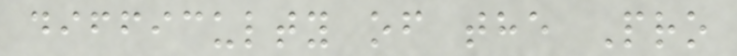difficulty of the Pro
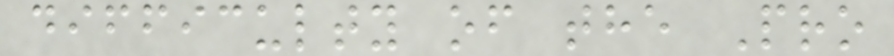difficulty of the Pro
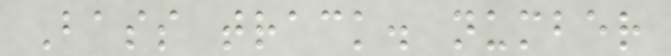Bass track. number
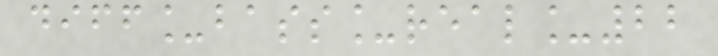diff_bass_real_22
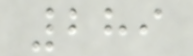289
